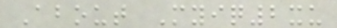About Myiq2xu
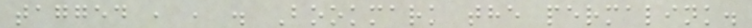tagged , , . Bookmark the permalink.
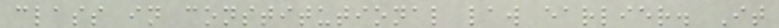class in constitutional law earlier. It
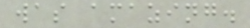was amazing.
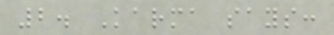2. Karma says:
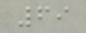69
